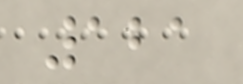121
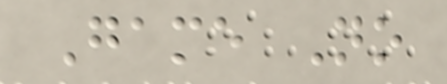Game No
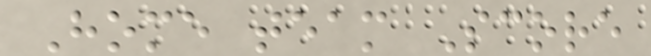Home team Score
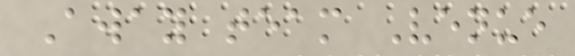Away team Venue
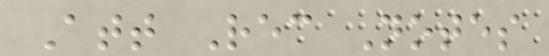Att Rec Notes
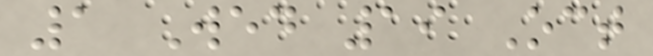1 Wed 19 Oct
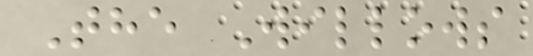The Willows
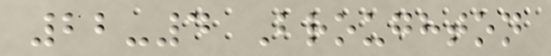22-4 Broughton
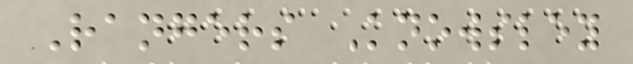Rangers Knowsley
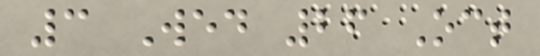3 Wed 26 Oct
